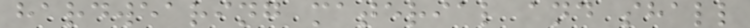hardwearing material and shall
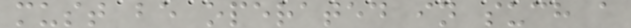must be operated in such a
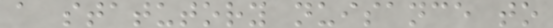a statutory nuisance to
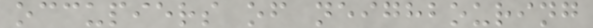occupiers of neighbouring
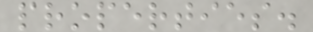properties.
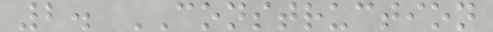2. CONSTRUCTION
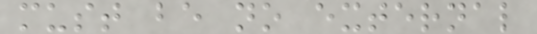must be no external
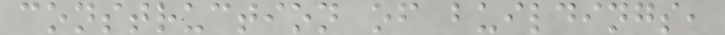construction of buildings,
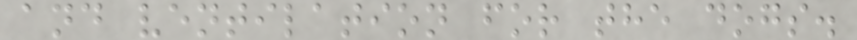and ventilation for the dogs.
